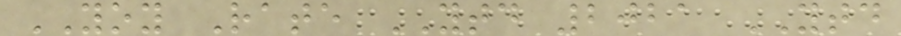YOY Rate YTD 2021 YTD
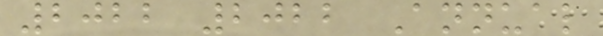2022 2022 Annual
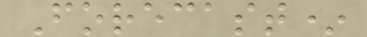Forecast*
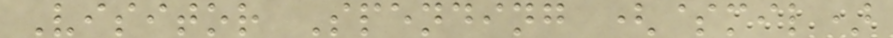Visitor Spending ($mil)
